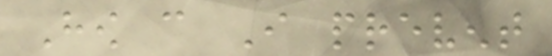How can I prevent
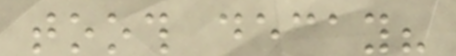tooth decay?
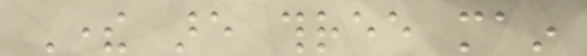There are three main
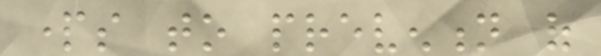parts to prevention of
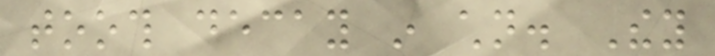tooth decay in children. They
